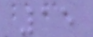15
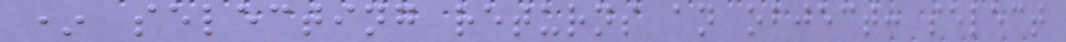* selecting returns an object: select
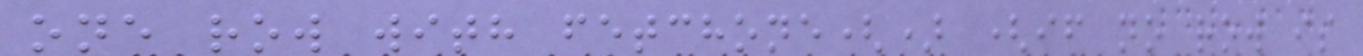one row with fetchone() (if no row is
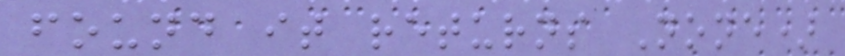found it returns None)
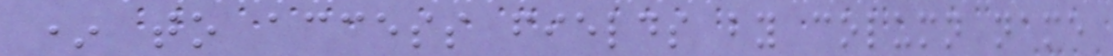* to access fields by column name
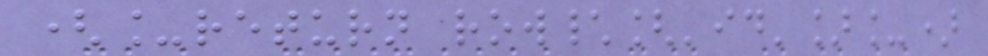(_return row\['id']_)
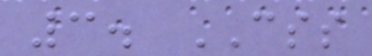3. CSS
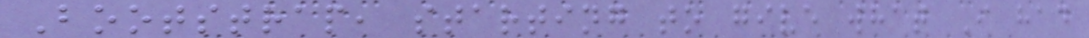Bootstrap, starting to give what I had
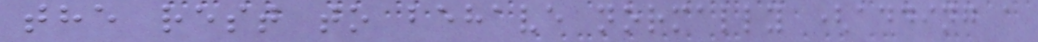the rest to behave normally (adding a
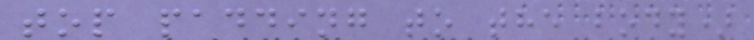top padding to the body)
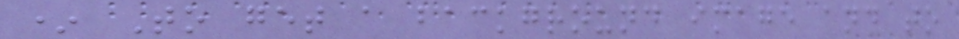* To get a background image and to
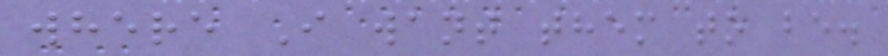where I want them to be.
